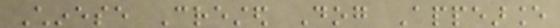Chinese Crested Dog Appearance
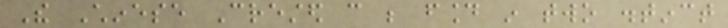The Chinese Crested can be found in two distinct
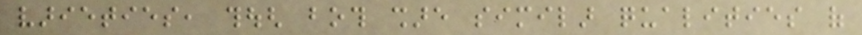varieties, though both share similar qualities of
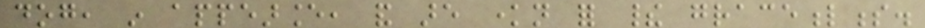dog, in appearance, and are known for their gracefulness.
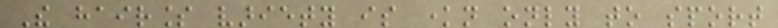The hairless variety is known only to sport
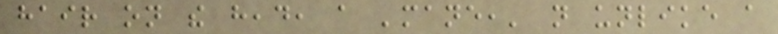hair on the head, a 'mane,' not unlike a
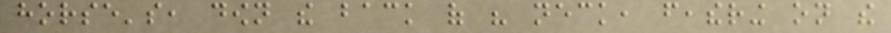horse's, down the back of his neck, feathering on the
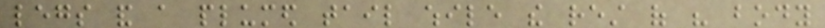legs and a plumed tail while the rest of his body
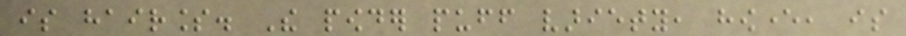is hairless. The powder puff variety, however, is
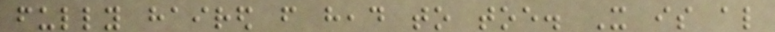fully haired from head to toe. It is also
